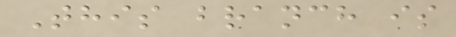This branch is
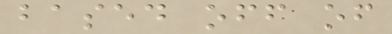based off of
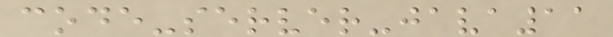code-server-java11
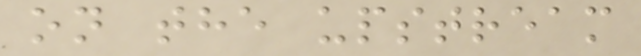on the upstream
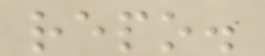repo.
